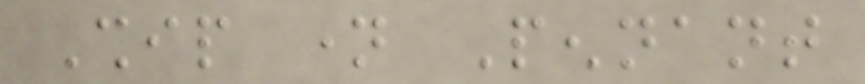Ship name Pennant
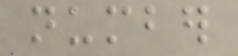number
